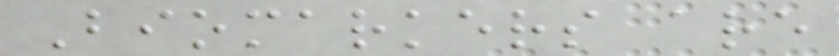Biomarkers are
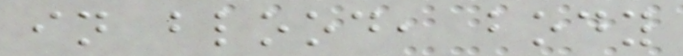in blood, body
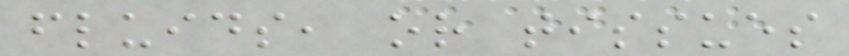fluids, or tissues
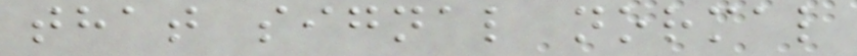that signal normal
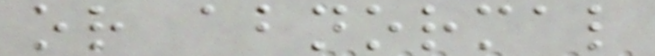or abnormal
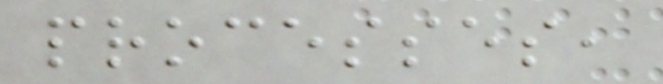processes,
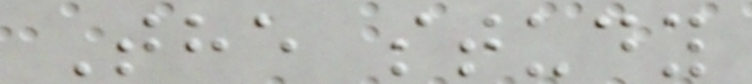The study
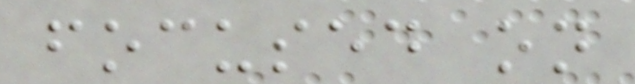focused on
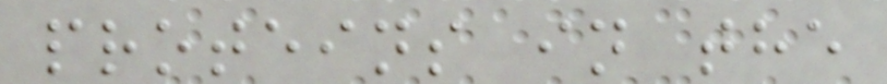proteins in the
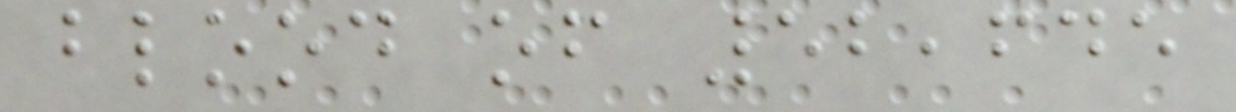blood of 52,645
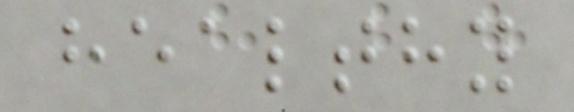healthy
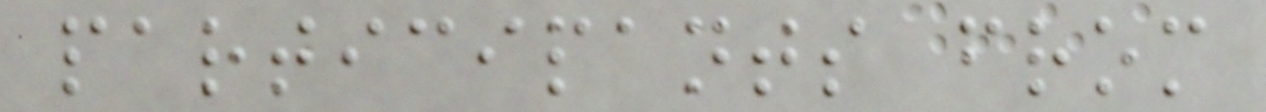participants from
